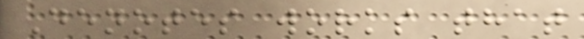Denotes works that
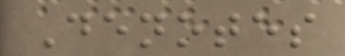Denotes
